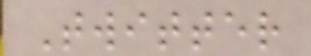Twitter
